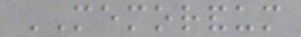MEMORANDUM
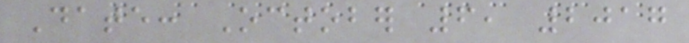Date: October 6, 2017
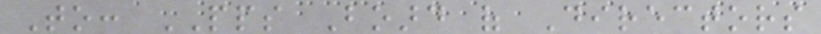To: PPS Board of Directors
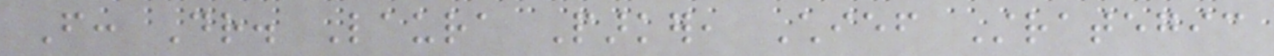From: Dr. Laura Parker, Chief Strategic
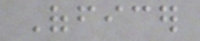Officer
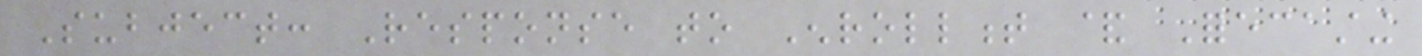Subject: Response to Enrollment & Forecasting
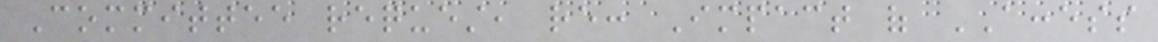Committee request, re: Impact of ACCESS
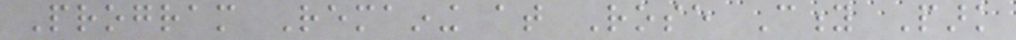Program Remaining at Rose City Park
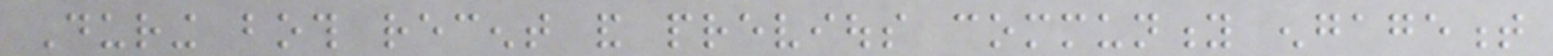During both recent and previous community engagement
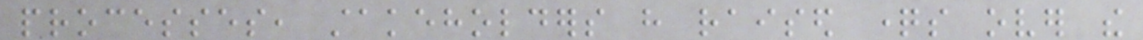processes, stakeholders have raised questions over the
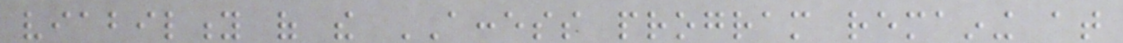viability of the ACCESS program remaining at
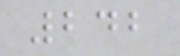242
